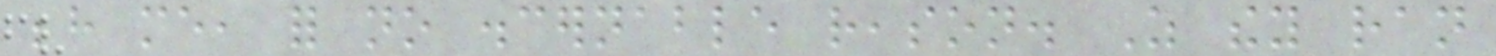behind me, for no discernable reason. As they ran
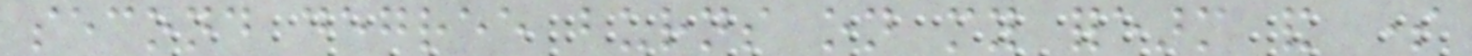second degree burns on my forearm and some
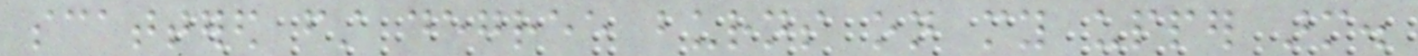scattered first degree burns on my upper arm.
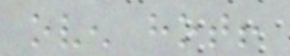oven hot!
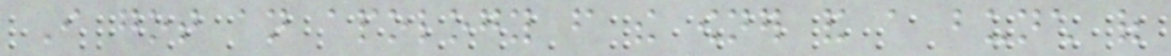I got an apology from the owner and a bunch of
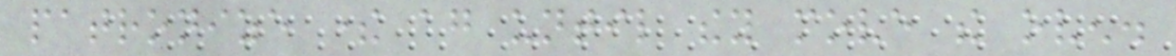patronize there again until they move the oven.
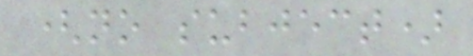(no subject)
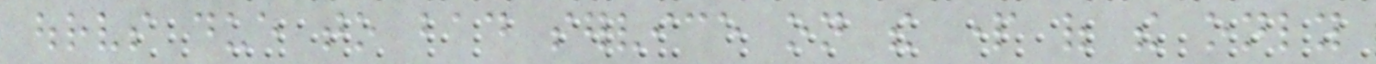ourselves due to bad service on the part of the only
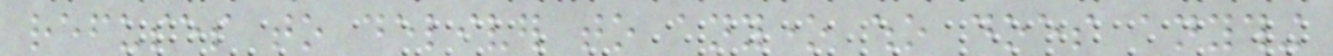refuses to deliver to anyone who does anything
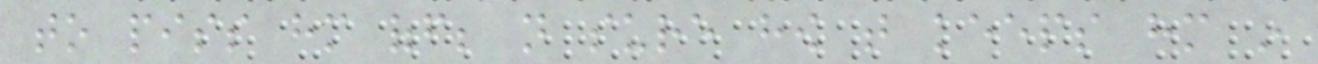to piss him off; not sure how that keeps him in
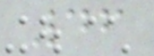46
